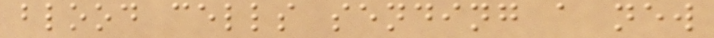blood cells sending a new
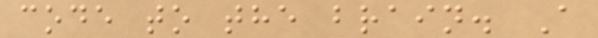code to the brain. A
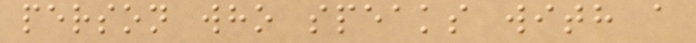person who speaks with a
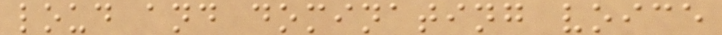loud and dominating voice
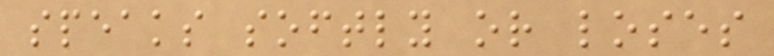speaks softly or loses
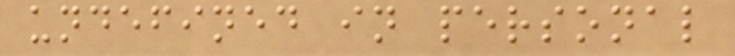undefined in personal
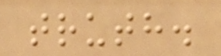truth.
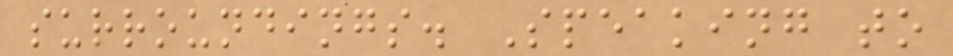surroundings. Speaking to
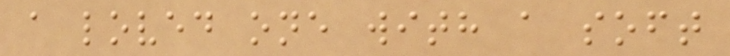a loved one with a soft
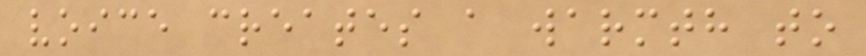voice creates a warmth to
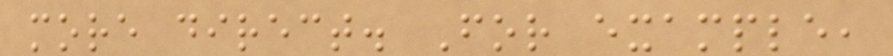more direct. For example,
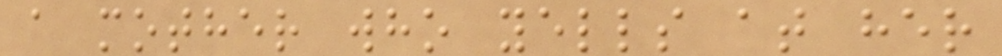a mother who yells at her
